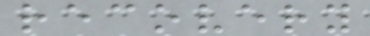recovery
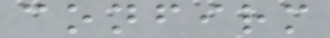confirm
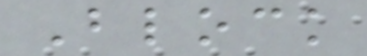Block
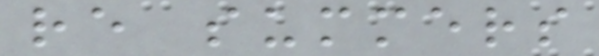re summers
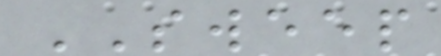SWEEP
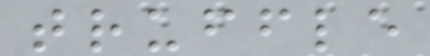truffle
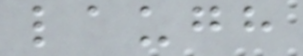laugh
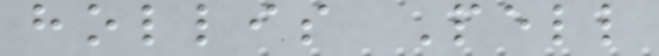hollis Pell
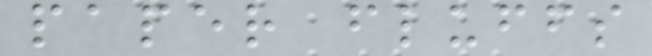paper fluffs
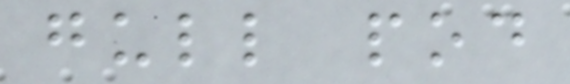gull pod
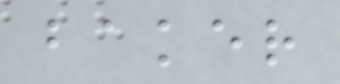baker
